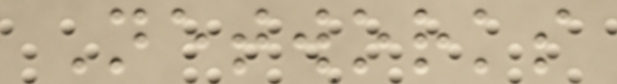Networks
